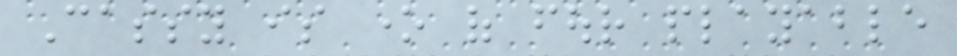Cassy is one of four playable
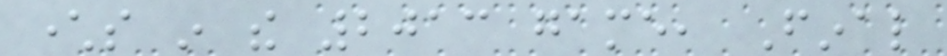characters in the 2013 game, Final
